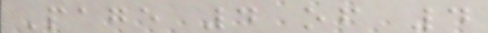Page 4 of 4
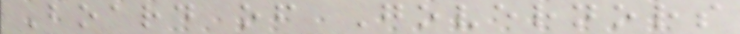Board of Governors
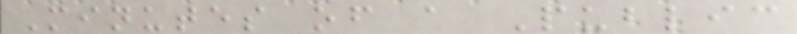Minutes of a Public
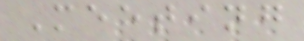Meeting
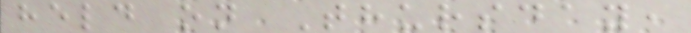held on Thursday,
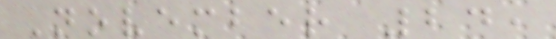November 24,
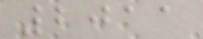2011
